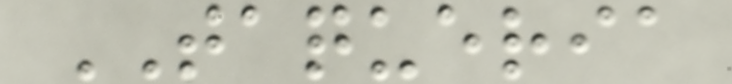TAQUERIA
